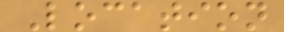Location
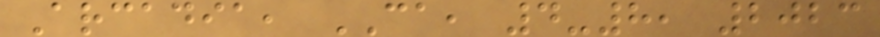Arcadia, CA, 4-8, 2023
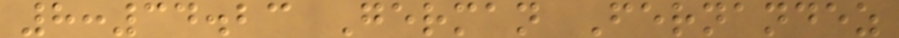8:34.23 German Fernandez
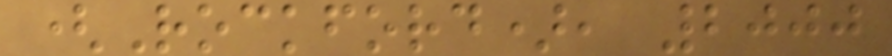(Rockford), 2000
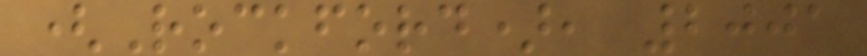(Rockford), 2001
